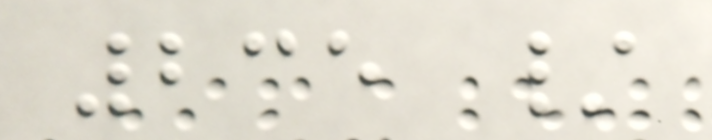235 /
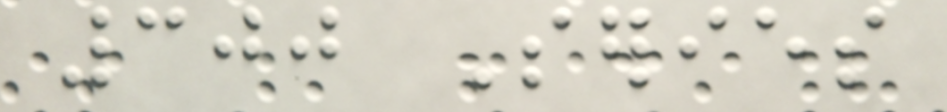300 Series
